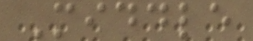Middle
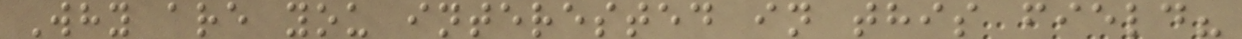Why are you interested in this field?
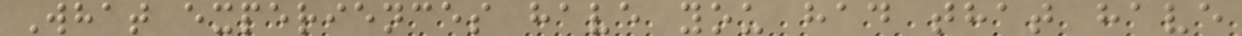What experiences have you had that have
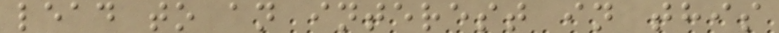lead to an interest in this
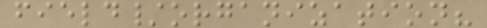field/organization?
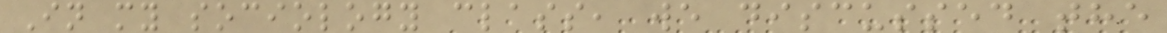In my sociology class, we discussed the
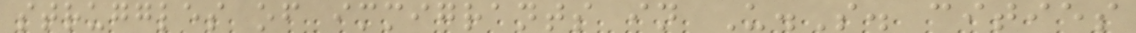struggles of immigrants in U.S. cities
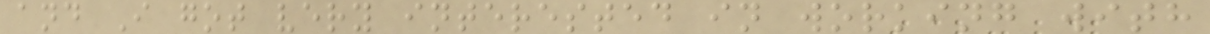and I got very interested in working with
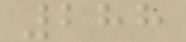288
